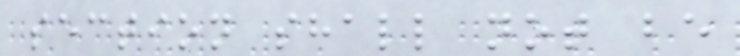section shall not be
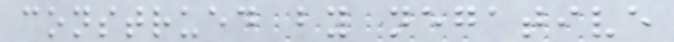construed by negative
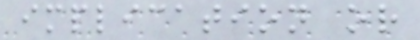implication or
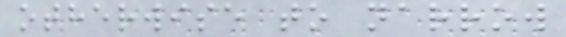otherwise to narrow
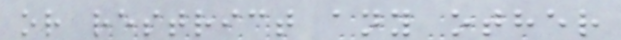or restrict any other
